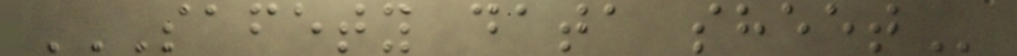SAFETY DATA SHEET
